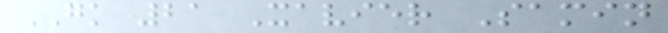GK 21 Xavier Samin
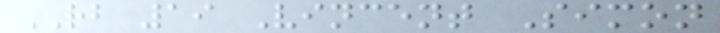RB 19 Vincent Simon
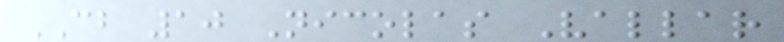CB 10 Nicolas Vallar
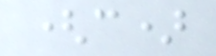(c)
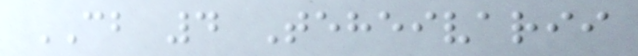CB 4 Teheivarii
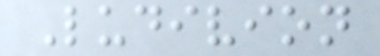Ludivion
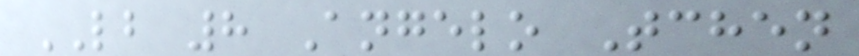LB 8 Angelo Tchen
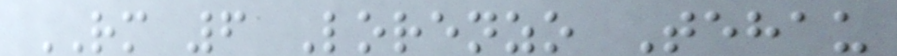RM 6 Lorenzo Tehau
